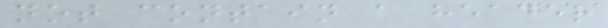not contain a header
